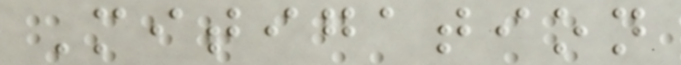Mitigation
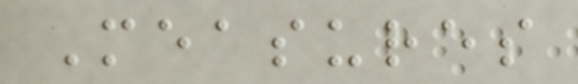Measures
